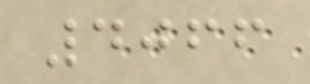4066
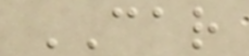CAR
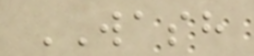WASH
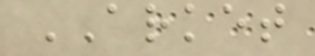ARKET
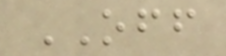OFF
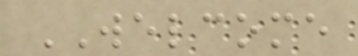WELCOME
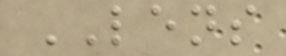LENS
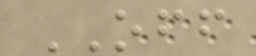OFF
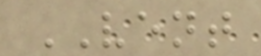VENT
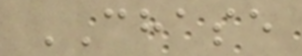CHASE
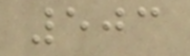503
